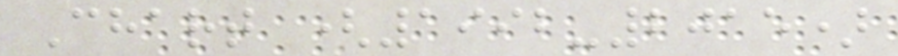Chart (1992-2015)
